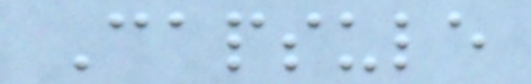Capsule
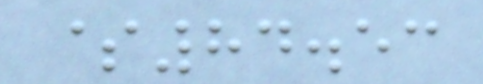$84.53
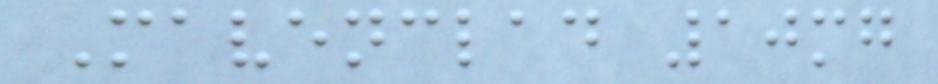Mavenclad 10mg
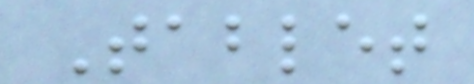Tablet
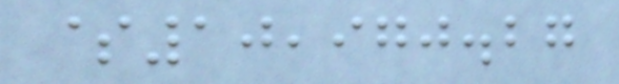$10,970.27
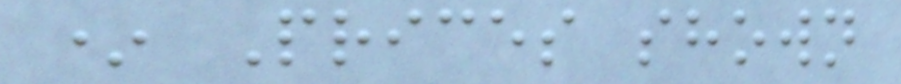* Prices shown
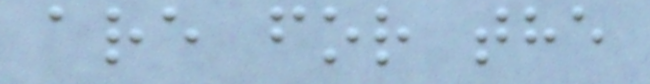are for the
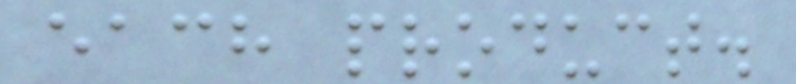each product.
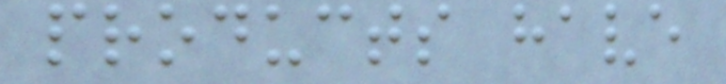products have
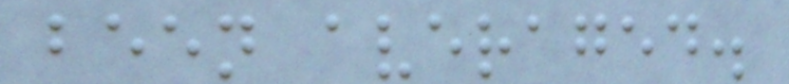been averaged.
